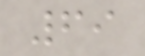69
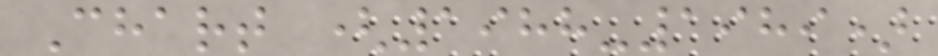Chart (1988-1989)
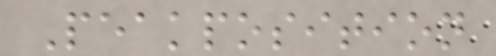Peakposition
